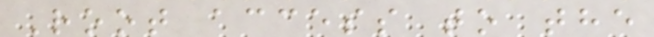Root access to the
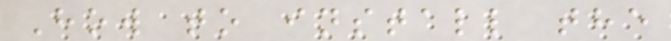How to install the
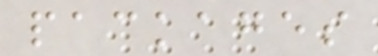packages
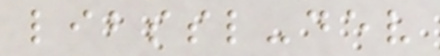libssl-dev
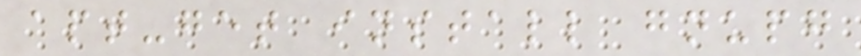apt-get install gnupg
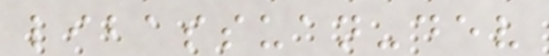libassuan-dev
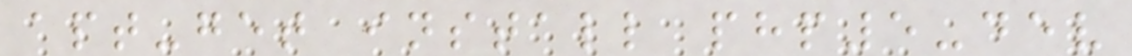apt-get install php5-dev
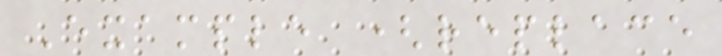Example (replace
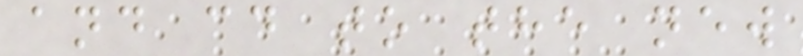and cd to the new
